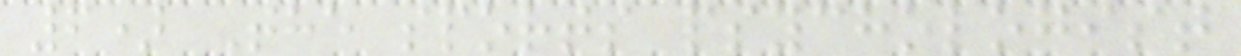6) The sports psychologist
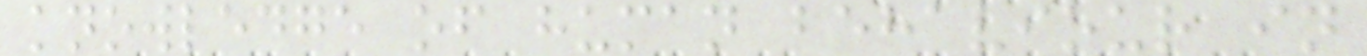knowledge of human behaviour in
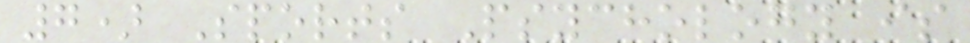7) Sports Psychology is
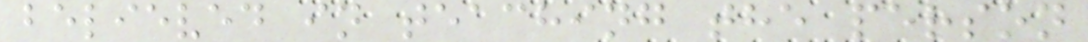believed in teaching the person
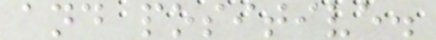and positive.
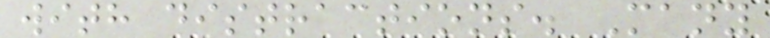with distractions. Many
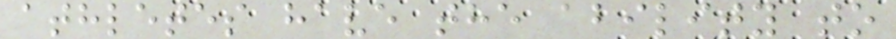athletes have the ability to
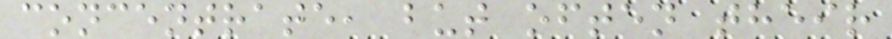concentrate, but often their
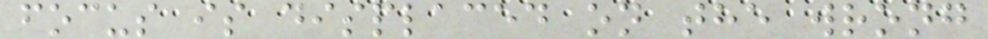focus is displaced on the wrong
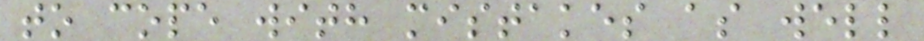to cope with mistakes as well
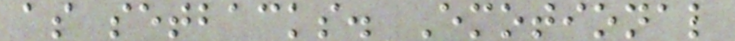as setbacks. Emotional
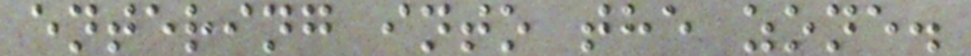entering into the zone.
